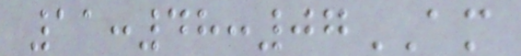11:48:07AM
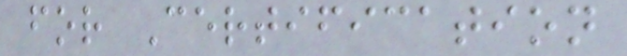for Certification
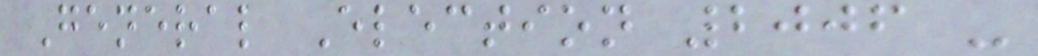General Election 2006 -
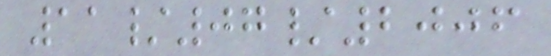11/07/2006
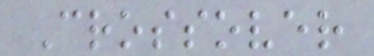Crossover
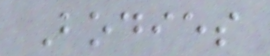Bodies
